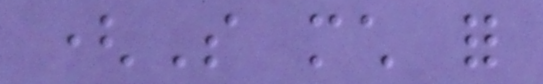(So much for
